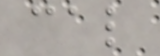cal
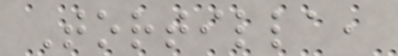Tortilla,
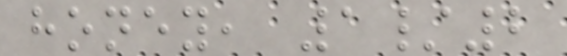honey, 1/2
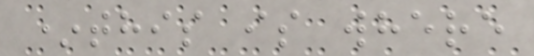*this is where
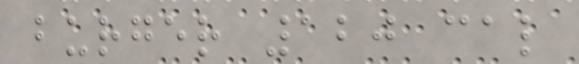burger 120 cal
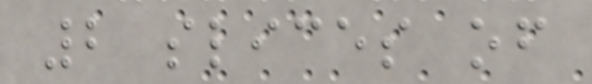2 slices of
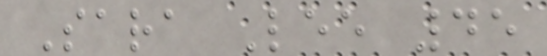Sara Lee 45
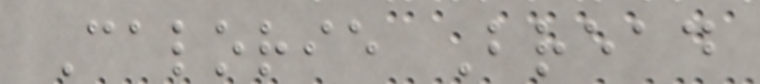Calorie Bread
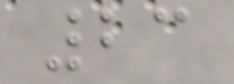23
